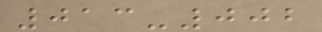013-002
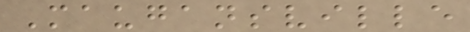Maugansville
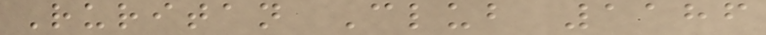Ruritan Club 1186
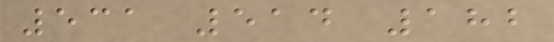531 514 182
